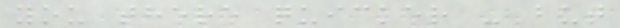you there quicker - but
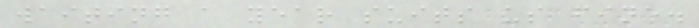waiting a year suits us fine.
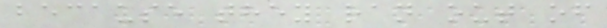because they ran out of
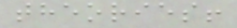theories!
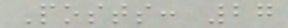Posts: 27
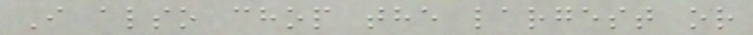I also chop the largest or
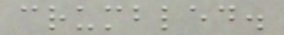crumbled.
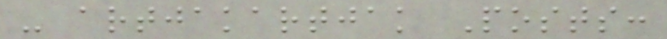- artjakartjak Posts:
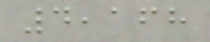4,168
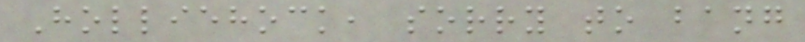Holliehock, sorry to bang
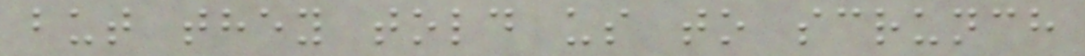but they told us to scrunch
